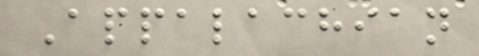Appalachian
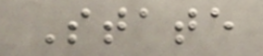State
